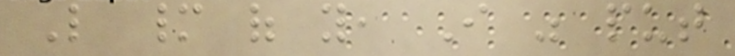Like many of you, I was put
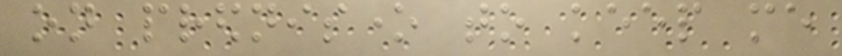on prednisone to keep me
